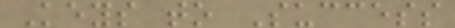Keys to Success
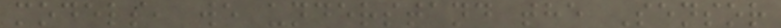models, we understand the Sensor
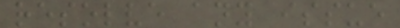resolve any issue
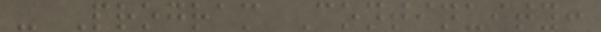- Program Continuity:
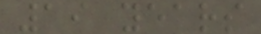19 years
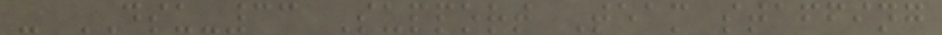- DSU-33 Support Team staffing
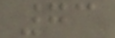73
